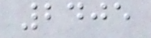2405
